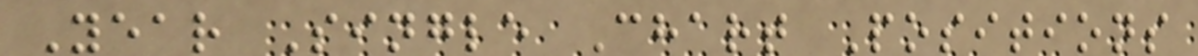Year Single Chart Positions
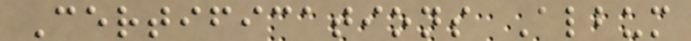Certifications Album
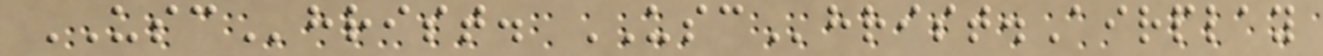USChrist. USChrist.Airplay
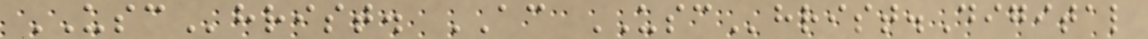USChrist. AC USChrist.Digital
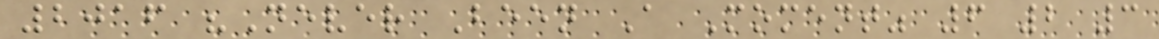2016 "Never Been A Moment" 6 2 3
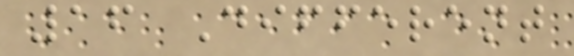16 Different
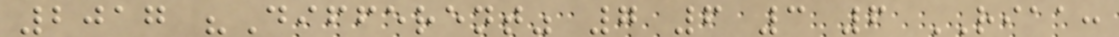2017 "Different" 7 6 3 6 RIAA:
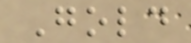Gold
